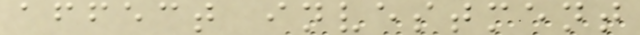affect investment
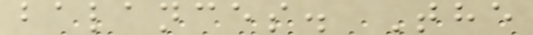balances. The
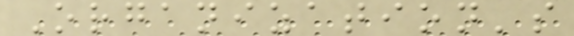Organization's
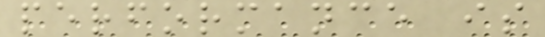performance is
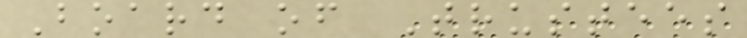Board of Trustees
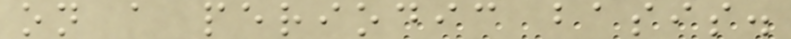on a periodic basis.
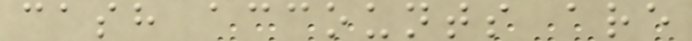cash accounts are
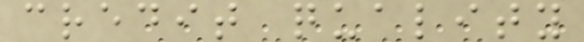credit quality
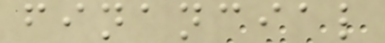financial
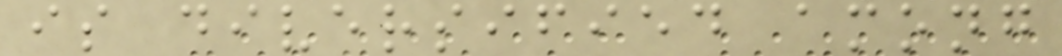is diversified among
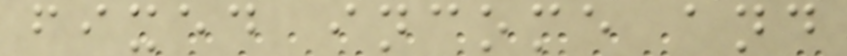fixed income and
